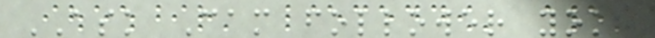ASK Cam follower yoke
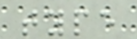type
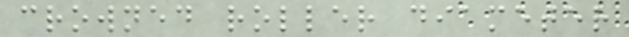crowned roller diameter
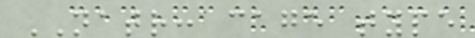NATR: cage type
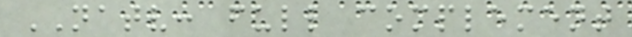NATV: full complement
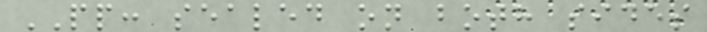PP: sealed on both sides
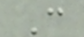C
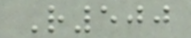R500
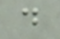d
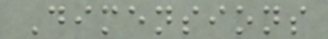Dimensions
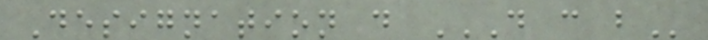Designation d D C B
